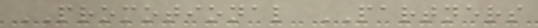PROMOTIONAL PARTNERS
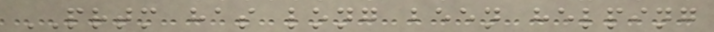PRTM has long been helping
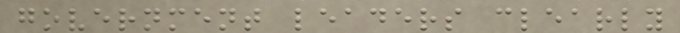government leaders clearly
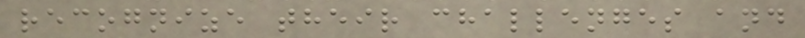recognize their challenges and
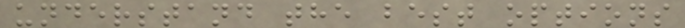understand the best options
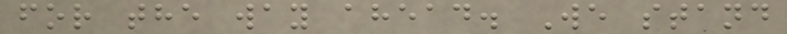for the way ahead. We stand
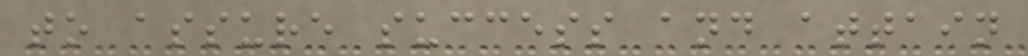to assure success and attain
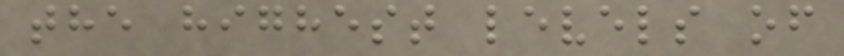the highest levels of
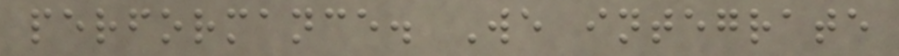performance. We integrate
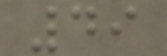49
